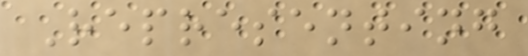Representing
